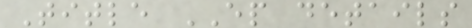Title EP details
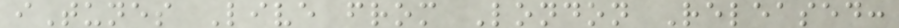iTunes Live from London Released:
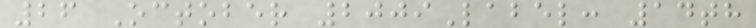26 October 2009Label: 14th
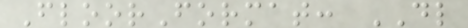FloorFormat: DL
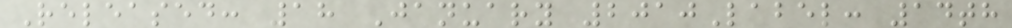Released: 18 January 2010Label: 14th
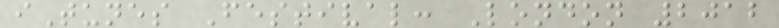iTunes Festival: London 2012
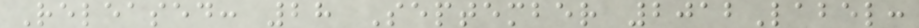Released: 28 September 2012Label:
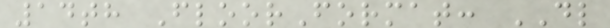14th FloorFormat: DL
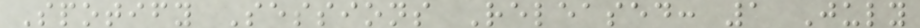Spotify Sessions Released: 1 July
